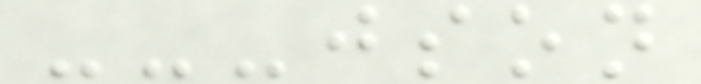---json
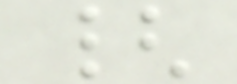{
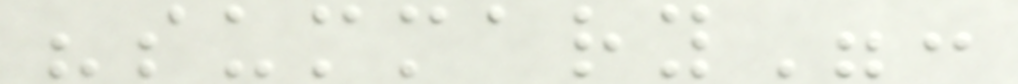"summary":
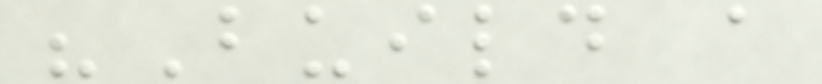"Build a
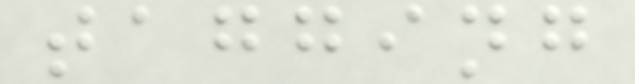tagging
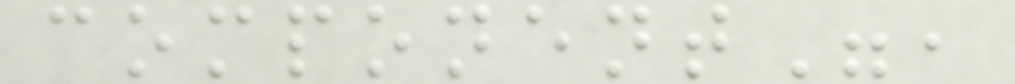component",
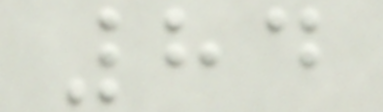84
